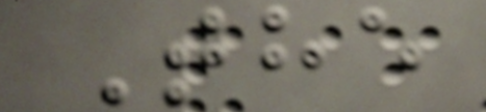The
